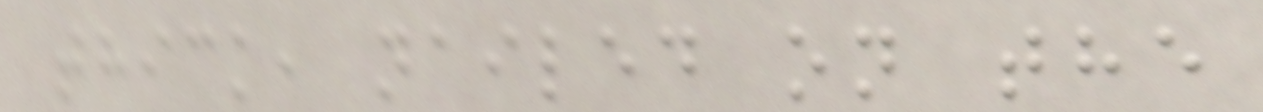thick, nailed on the
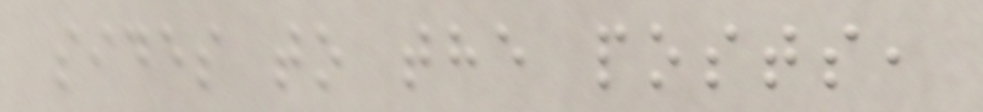sides to the posts,
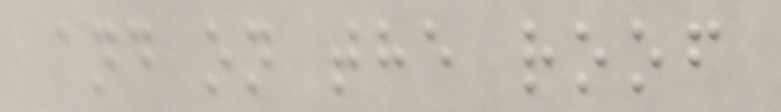and on the roof
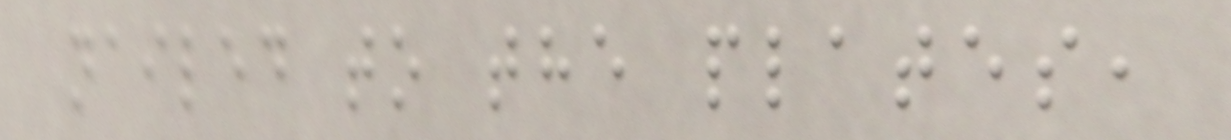nailed to the plates,
